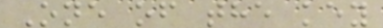One of the key
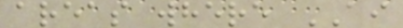areas where AI
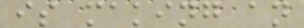is making an
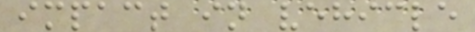impact in vehicle
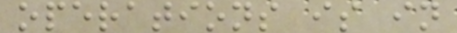operations is in
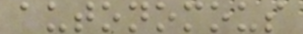autonomous
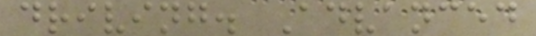driving. Advanced
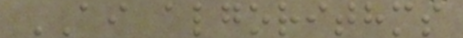AI algorithms
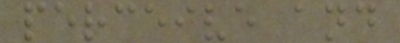perceive and
